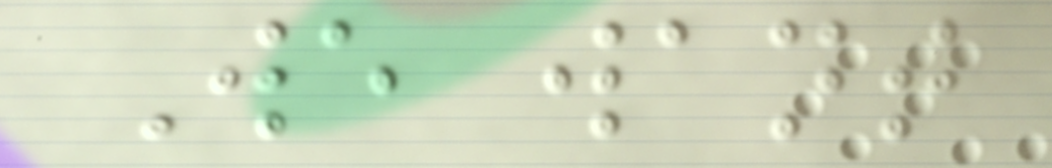We want
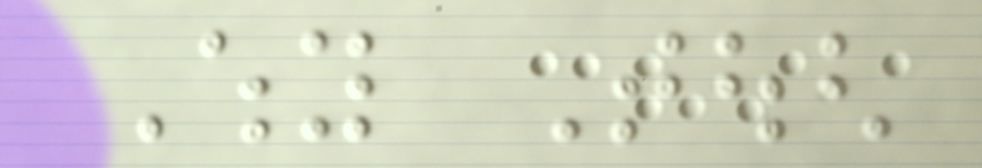Why Tough
